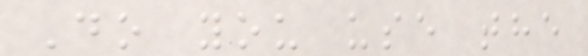Do you use the
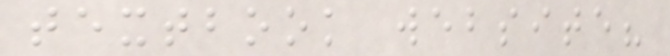textbook website?
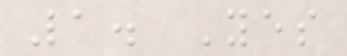1. Yes
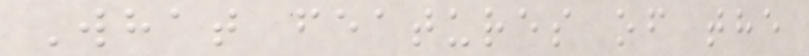What features of the
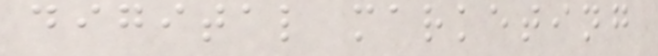digital marketing
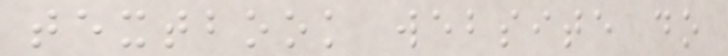textbook website do
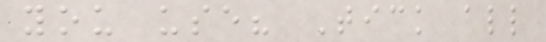you use? Tick all
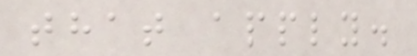that apply.
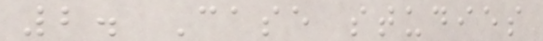2. Case studies
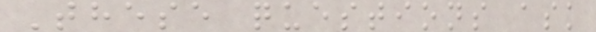These questions ask
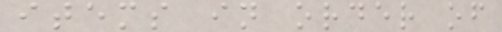items in order of
